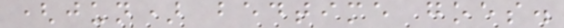(jun) bedtime goes.
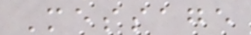Message
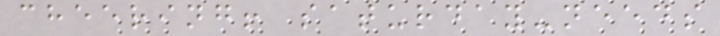cheering! saturday-needs
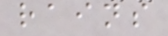rains
